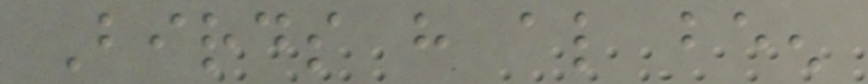Birds have also been
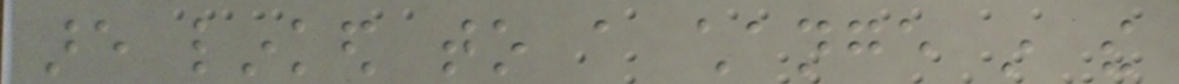are linked to a change in the
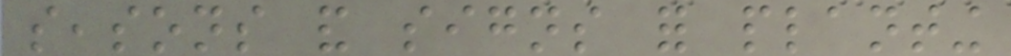seasons and signs for planting
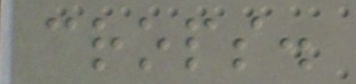crops.
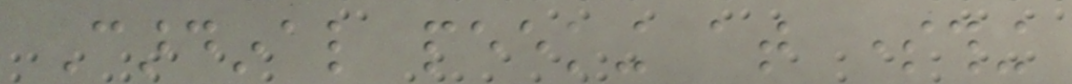Cardinal peeking at something
